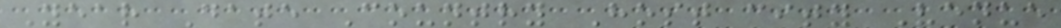Year Date Country Host city Venue
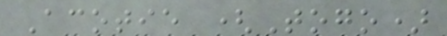Acotie (Togo)
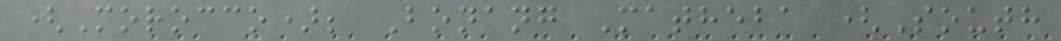(Morocco); Bonang Matheba (South
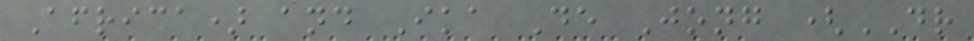Africa) and Ika De Jong (DR
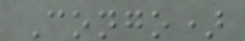Congo)
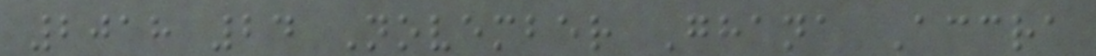2018 24 November Ghana Accra
